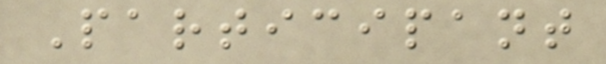Participant
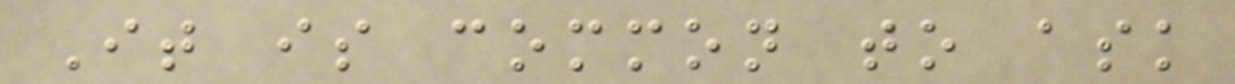It is common to ask
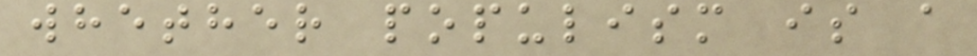whether populism is a
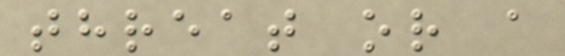threat or a
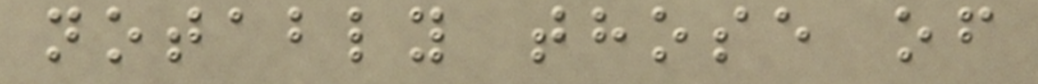notably those of
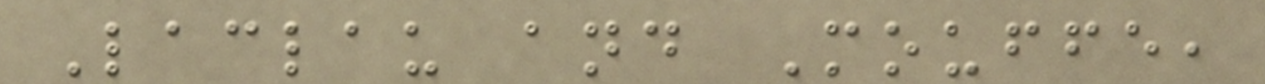Laclau and Mouffe,
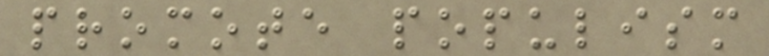promote populism
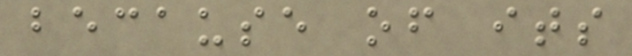because of its
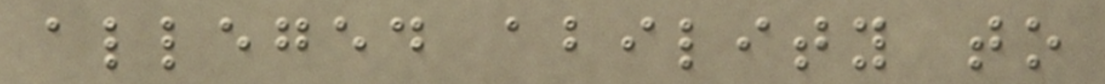alleged ability to
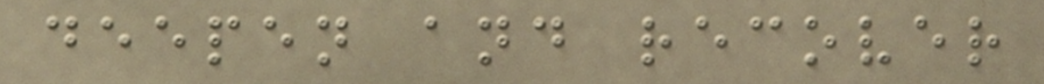deepen and recover
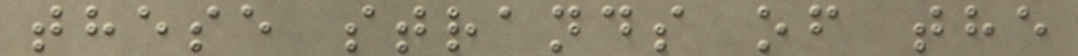these strands of the
